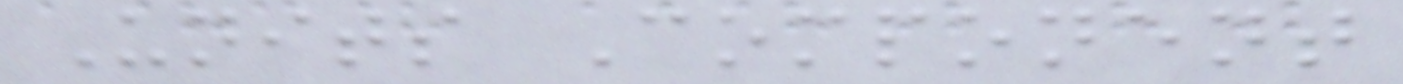Units Component
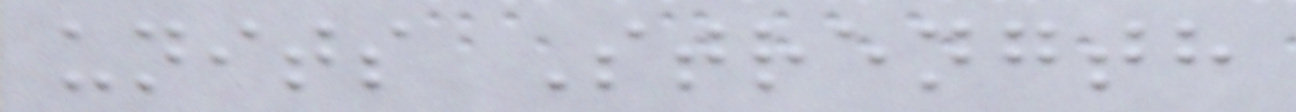units Strength
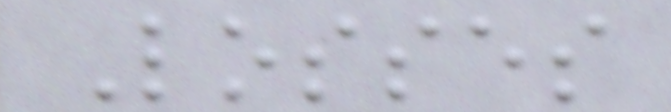Losses
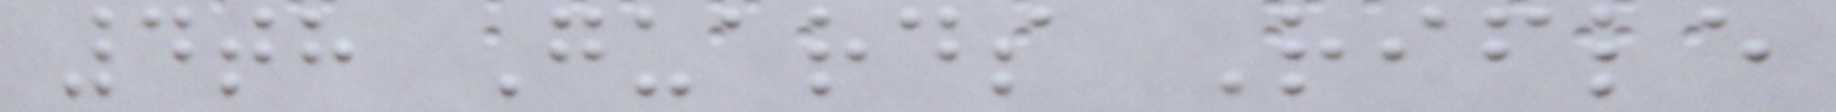4th Guards Rifle
